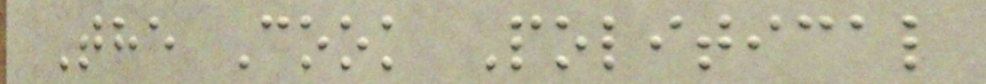The Cook Political
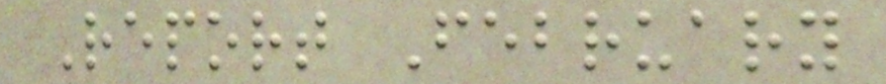Report February
